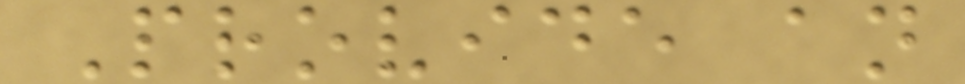Provide an
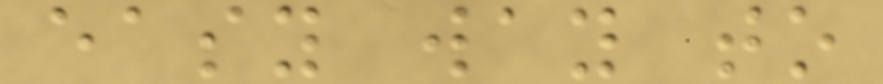easy way to
